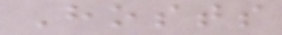Hosts
